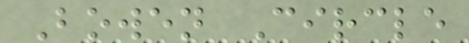Bowen Circle
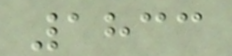1833
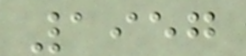1957
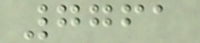7761
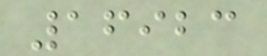16923
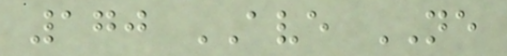170 AVE NE
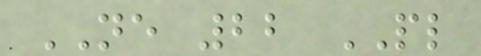NE 22 PL
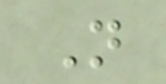N
